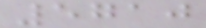5710
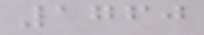1760
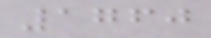1760
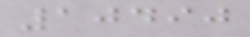10490
